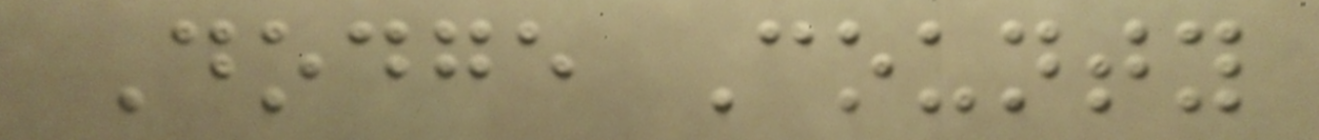Dodge County
